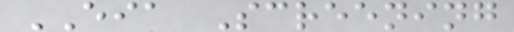EIA Screening
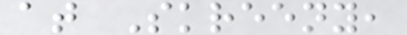at Skreeny,
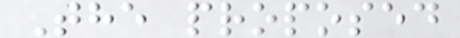The proposed
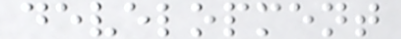development
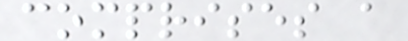comprises a
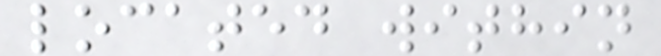located within
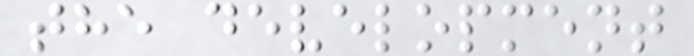the development
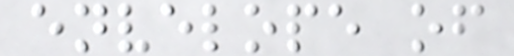envelope of
